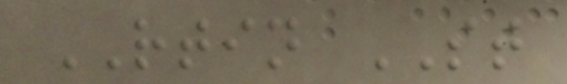RTIN ST
